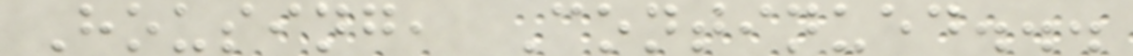Housing, Continued...
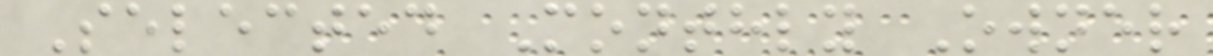Selected Monthly Owner
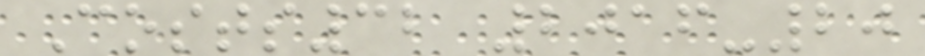Costs32 2016-20
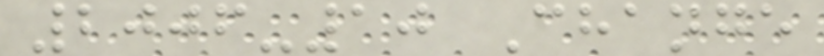2006-10 Change
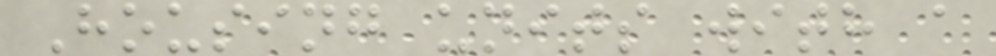Housing units with a
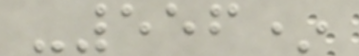-556*
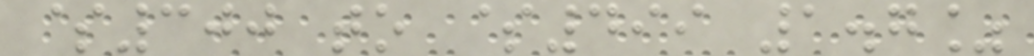$300 to $499 1.7%
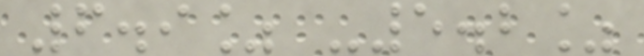6.9% -5.2%
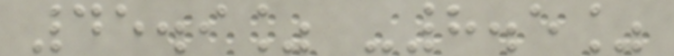45.9% -8.5%
